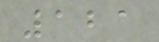121
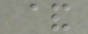&
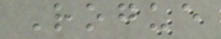Rogue
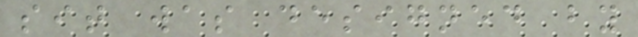sit was designed by
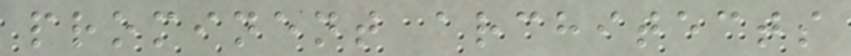prominent architects
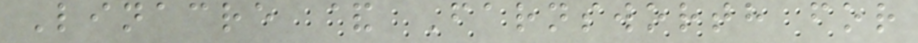Linacre & Farnsworth for
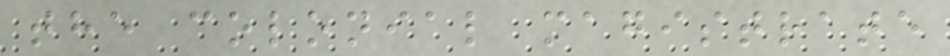the colonial magistrate
